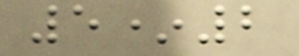5*2
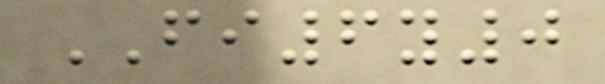FI6y0
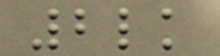2lk
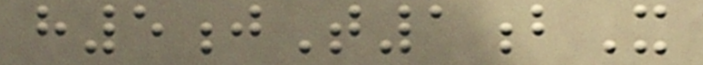h5jT1bX
